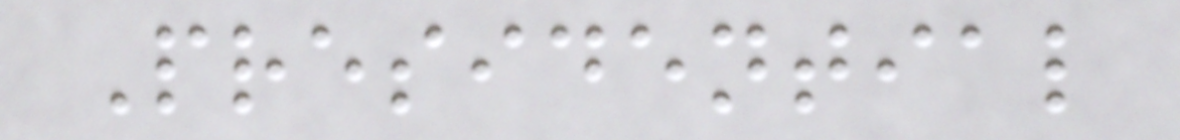Presidential
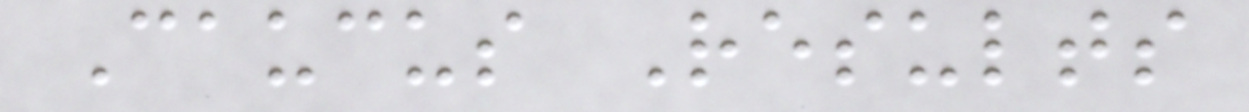Caucus Results
